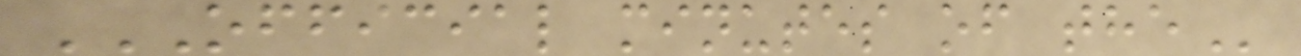OFFICIAL MINUTES OF THE
